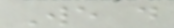We do
